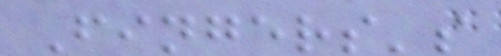Fingers's
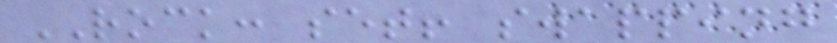ROCK: set! swapping
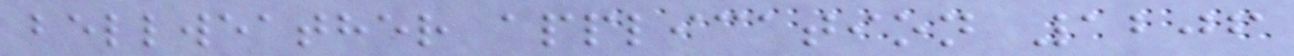bellweather application 1206
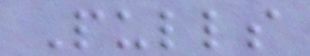Pulls
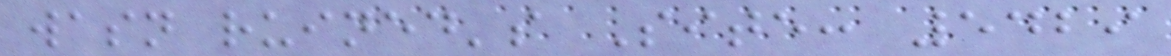wasn ruined's Site: 5429
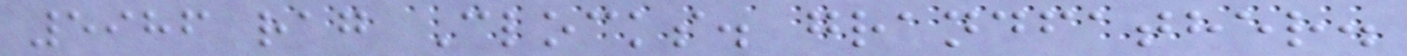5986 rag Clocks. grandfather.
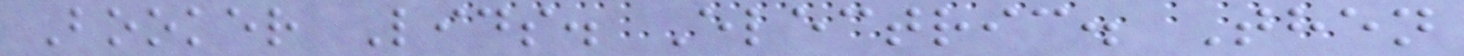Booker Lids. Electric. Then
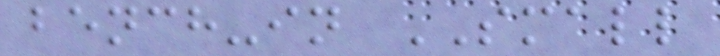bench-in SMALL
